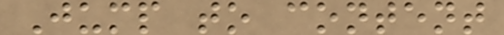Jump to content
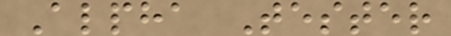Alpha Tester
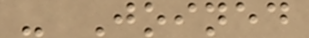- Joined
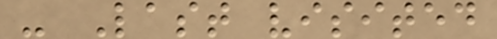- Last visited
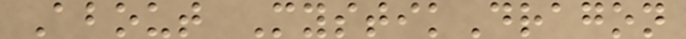About MystikDragon
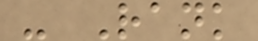- Rank
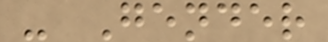- Gender
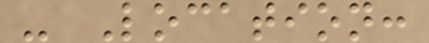- Location:
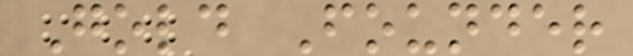Gold Founder
